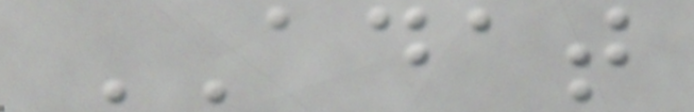ADAT
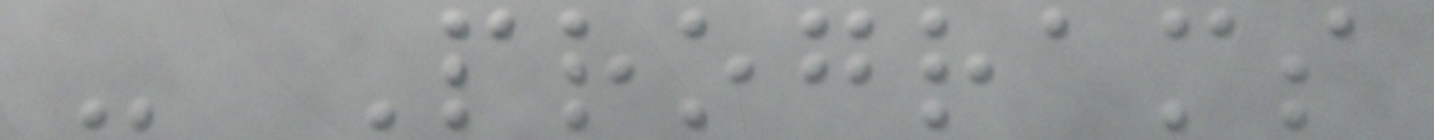- Programs
